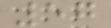57
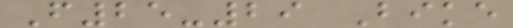F25-29 Bike
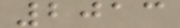2013
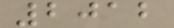2012
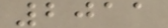2011
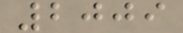2009
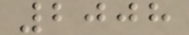2008
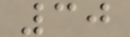30
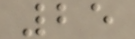25
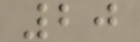20
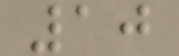10
